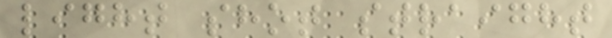light shot straight
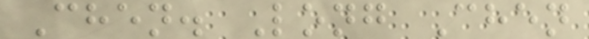Chen. Long Chen
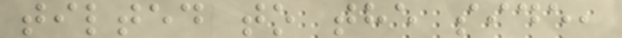tilted to the side,
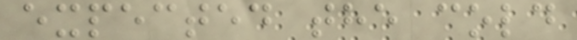expected the cold
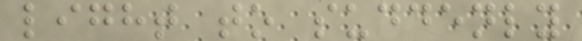light to suddenly
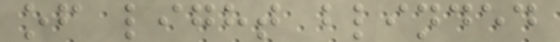of light blinded
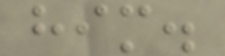him.
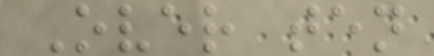Over ten
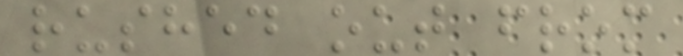rushed out from
